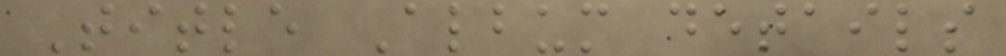Title Album details
